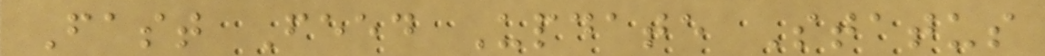Fast Feed Update Status
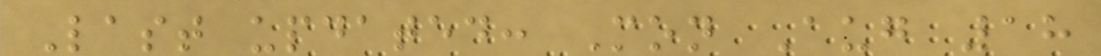Last updated: Mon Aug 18
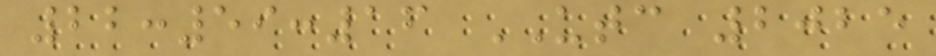22:59:16 UTC 2025
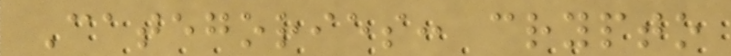Categories: crypto
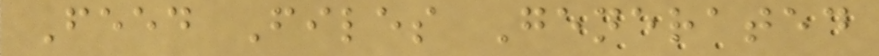Feed Files Generated
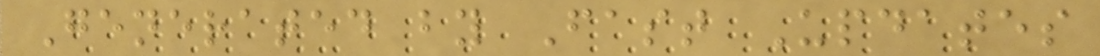Generated by Fast Updates
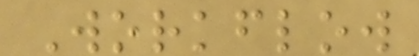Workflow
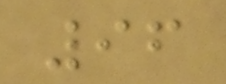96
